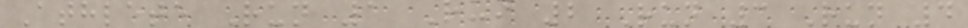Athlete Run 1 Run 2 Run 3 Run 4
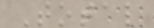Total
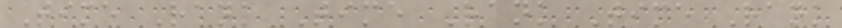Time Rank Time Rank Time Rank
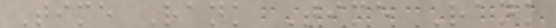Time Rank Time Rank
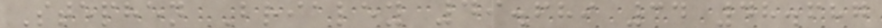Stephen Brialey 49.689 34 48.687
